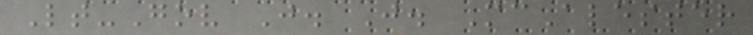Lt-Gov J. J. McAlester
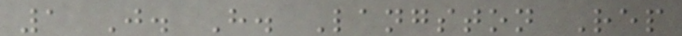1 J. H. Langston Rep
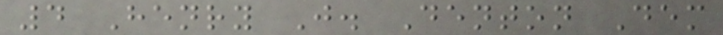4 Henry J. Denton Dem
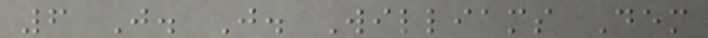6 J. J. Williams Dem
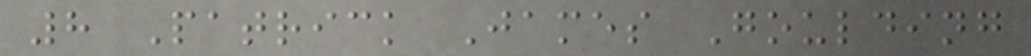8 Patrick James Goulding
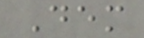Dem
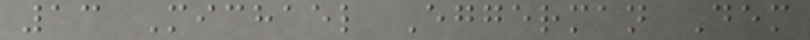13 Michael Eggerman Dem
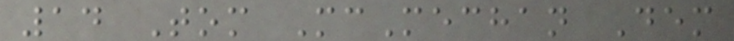14 Tom McMechan Dem
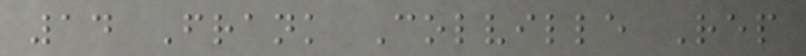14 Frank Colville Rep
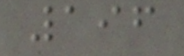196
